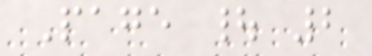Page | 2
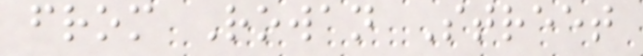from Rowan Street
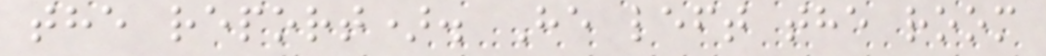the report). He left the room
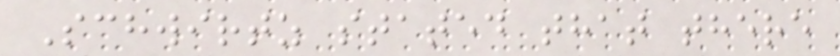Schwirtz stated that there
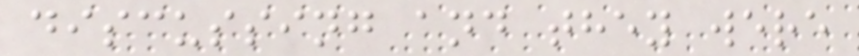discussing and they were
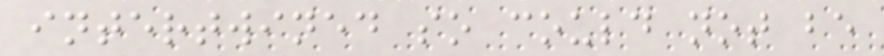intertwined so could not be
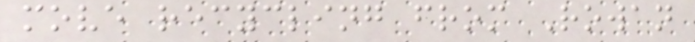move recycling from Rowan
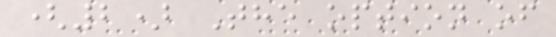(2) The option of
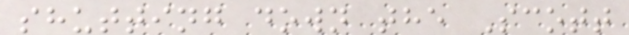shutting down the Scott
